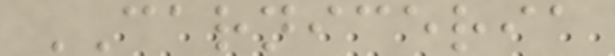CARNICERIA
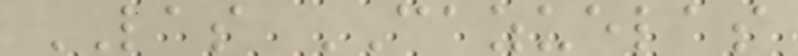LAS CAZUELAS
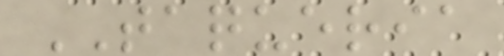TAQUERIA
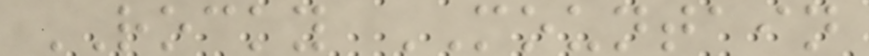ROCKY MOUNTAIN
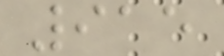915
